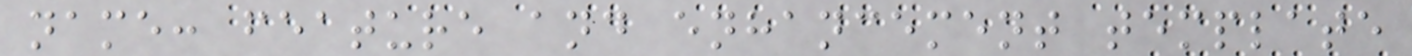name: feature and enhancement template
